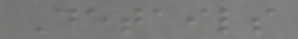Details
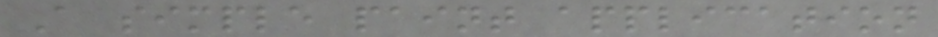A simple paint application
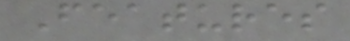Features
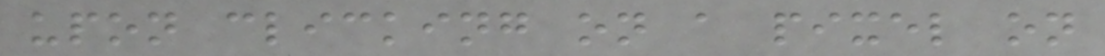upon clicking on a pixel on
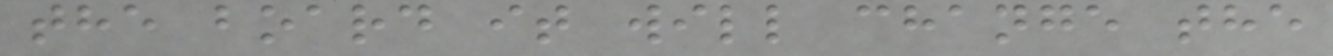the board it will change the
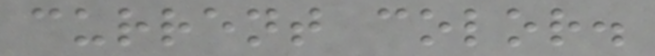current color.
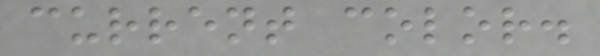current color.
